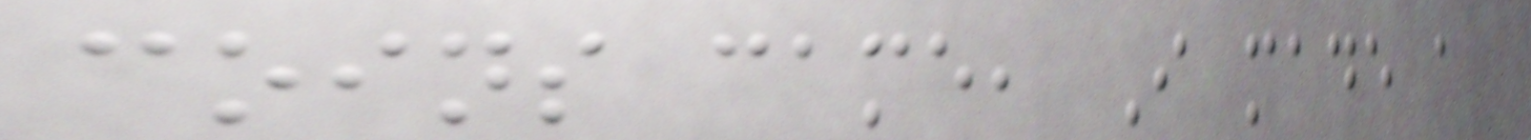coins came, I made a
